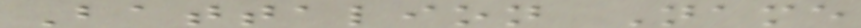Battalion Name
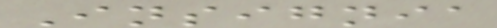Insignia
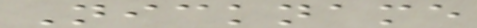Nickname
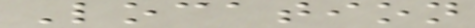Location
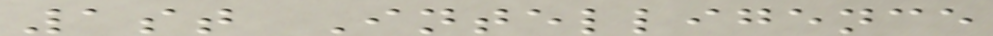1st Intelligence
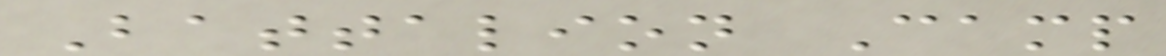Battalion Camp
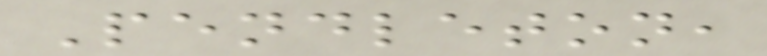Pendleton,
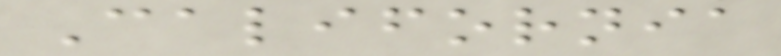California
